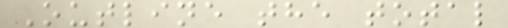Outline the total
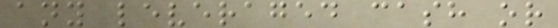any leveraged cash or
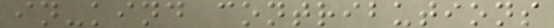in-kind contributions
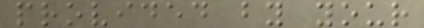provided by your
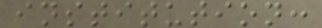institution:
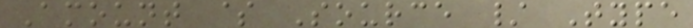Amount $ Source / Type
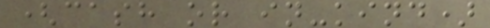(cash or in-kind)
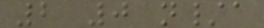2 0 n/a
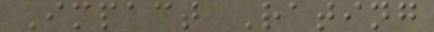Impact Rating
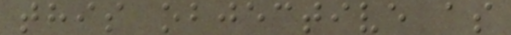this objective as
